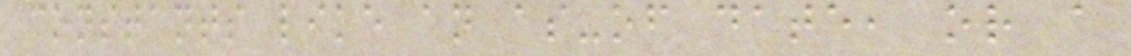constants like an as-of date, or a
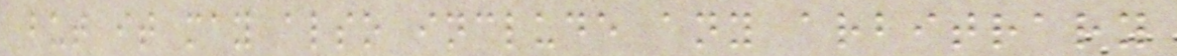but it may also include any arbitrary
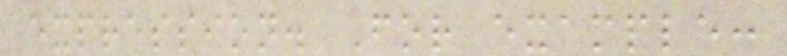expression. For example:
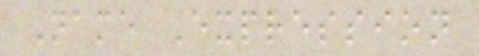Name Expression
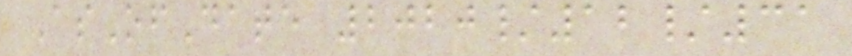AsOfDate 2020/12/31
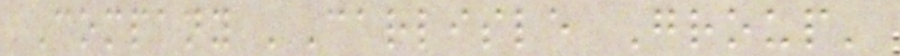Company 'Carlisle Group'
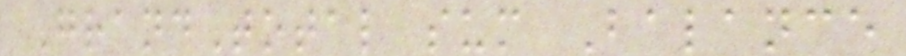GrandTotal sum Balance
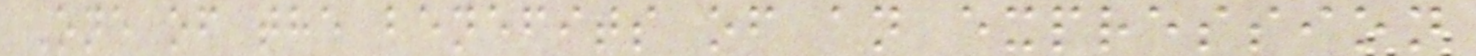One of the benefits of an expression
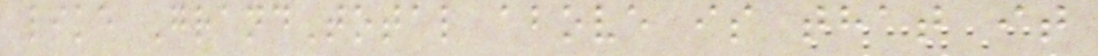like GrandTotal above is that it
